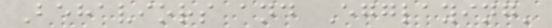Behaviors and Egglaying'
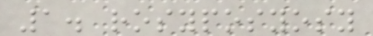1. rosyposyosy
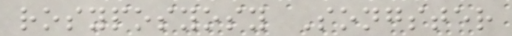rosyposyosy Songster
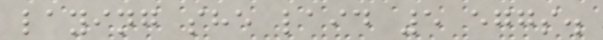laying she laid 5 eggs.
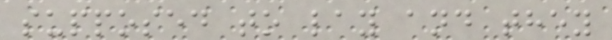supposed to lay and they
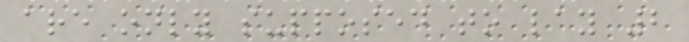are only supposed to lay 2
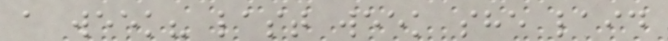a week? last week she laid
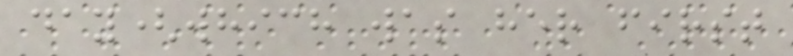day(which was her first
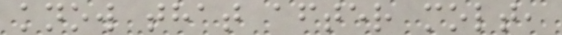know that after molt,
